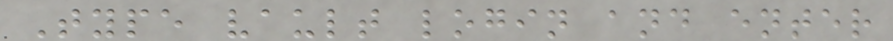Type vault login and enter
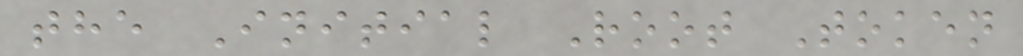the Initial Root Token
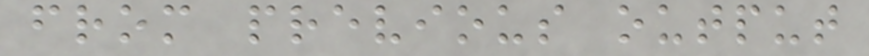from previous output
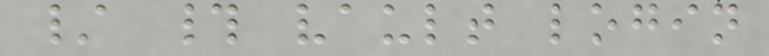/ # vault login
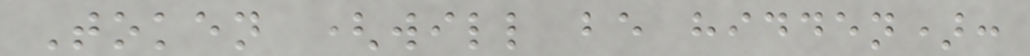Token (will be hidden):
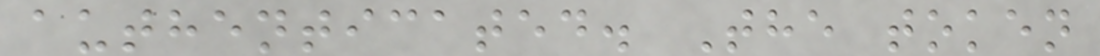authenticated. The token
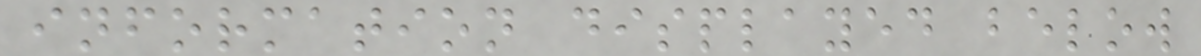information displayed below
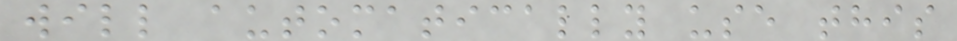will automatically use this
